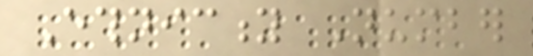Ethnicity Number
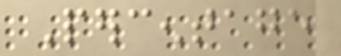Percentage
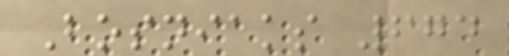Bosniaks 674
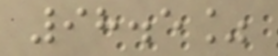98.5%
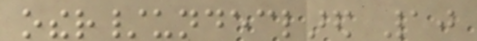other/undeclared 10
